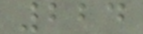224
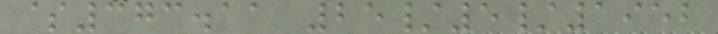$373.11 25/5/1952
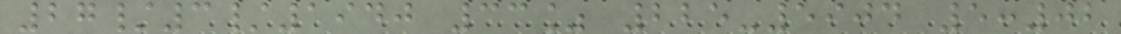27/3/1940 33% 225-5904 5:02
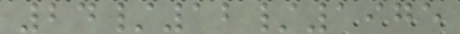24/12/1975
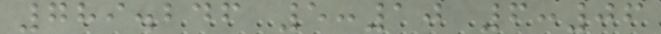789.246 5:10 6:06
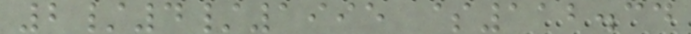2/4/1995 $112.34
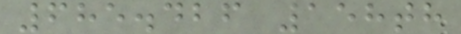685.426 158th
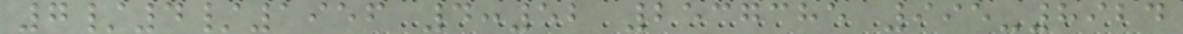7/4/1956 4:52 2537385 995-8924
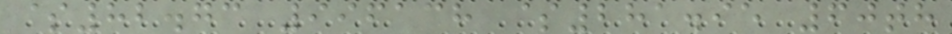$82.73 996138 $281.95 60th
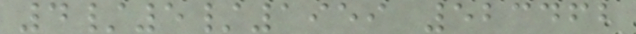4/5/1959 523462
